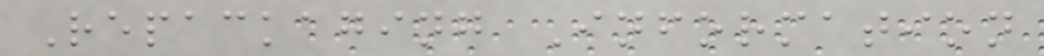Repackaging Information
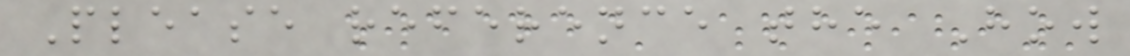Please reference the How
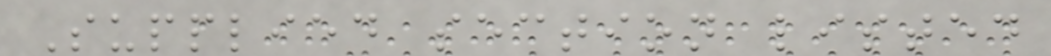Supplied section listed
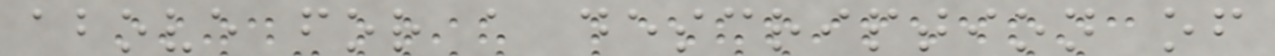above for a description of
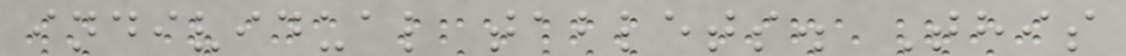individual tablets. This
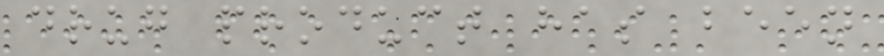drug product has been
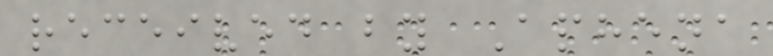received by Aphena
